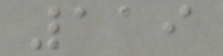119
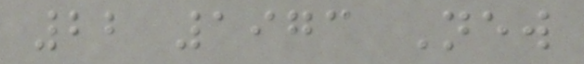22 1973 New
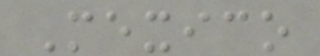Mexico
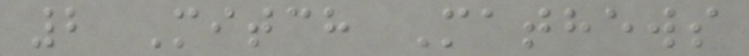2 Mitch Mathews
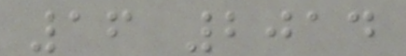16 2014
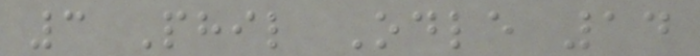3 Phil Odle 14
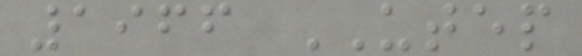1966 UTEP
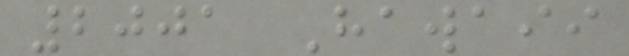2001 Hawaii
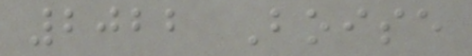2022 Boise
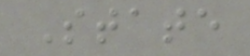State
